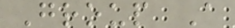Group A
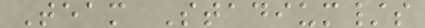Team Stadium/s
